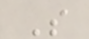S
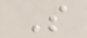S
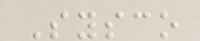Sysco
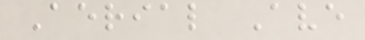Aerial Ave
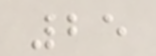25
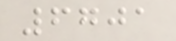6701
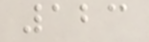123
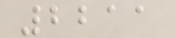2211
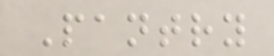Pantry
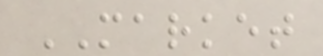MARKET
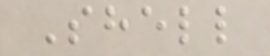Shell
